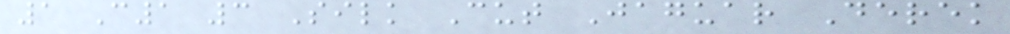1 C1 3 Silk Cut Jaguar Derek
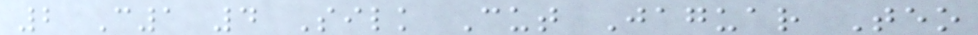2 C1 4 Silk Cut Jaguar Teo
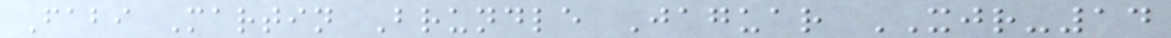Fabi Martin Brundle Jaguar XJR-14
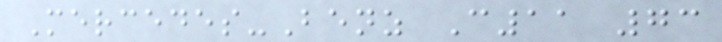Mercedes-Benz C11 73
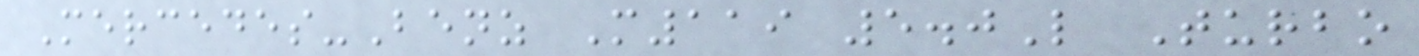Mercedes-Benz M119 5.0L Turbo
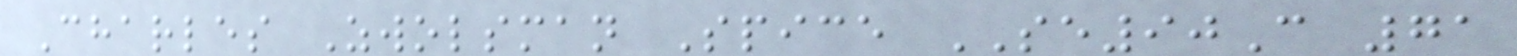Charles Zwolsman Spice SE90C 71
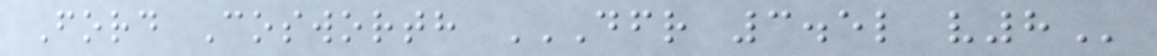Ford Cosworth DFR 3.5L V8
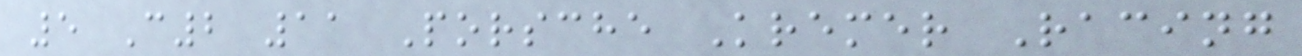5 C2 11 Porsche Kremer Racing
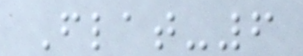Flat-6
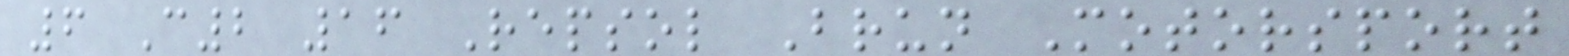6 C2 16 Repsol Brun Motorsport
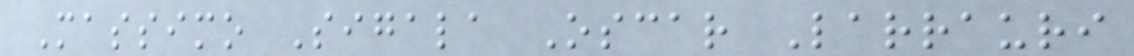Massimo Sigala Oscar Larrauri
